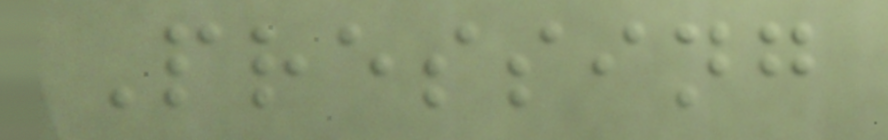Pressing
